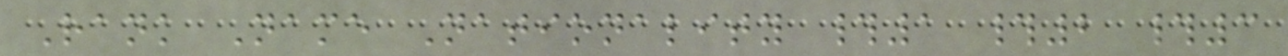Rank Name Nationality #1 #2 #3
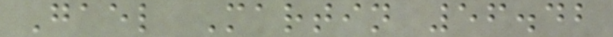Gael Martin 56.42
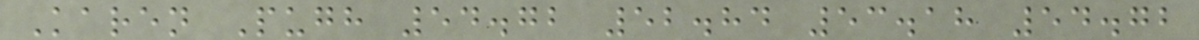Karen Pugh 54.72 52.84 53.18 54.72
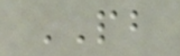PB
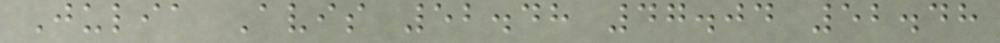Julia Avis 52.48 47.04 52.48
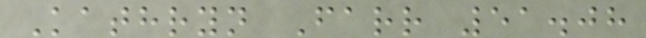Kathryn Farr 51.08
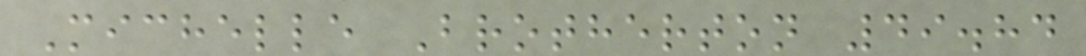Michelle Brotherton 49.84
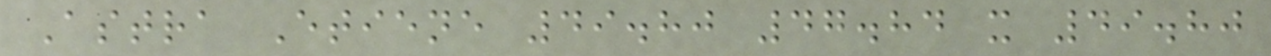Astra Etiene 49.80 47.84 x 49.80
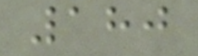180
